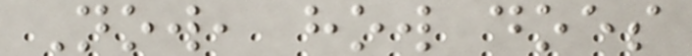Now, how does
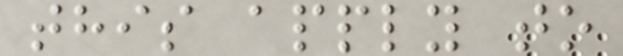this apply to
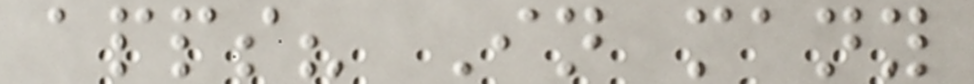apps? In many
